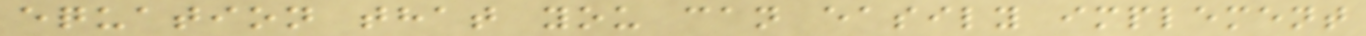equation that you can easily implement
